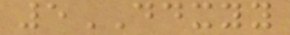5DDXYY
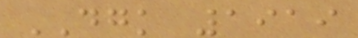DGK 1919
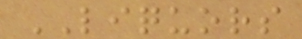LIQUORS
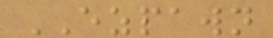EZPAWN
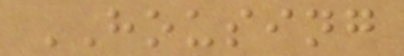HOUSING
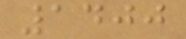1400
